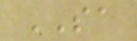SA
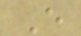E
